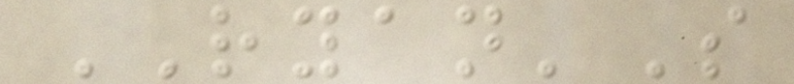RYAN'S
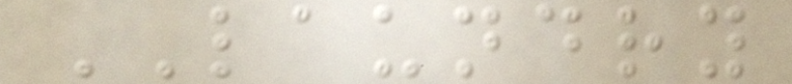LAUNDRY
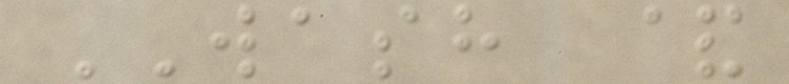WASH &
